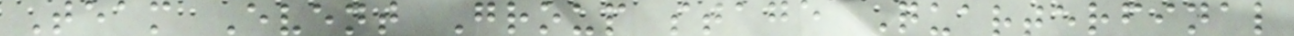Team Event Group stage Quarterfinal
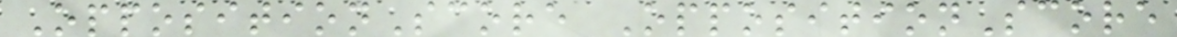OppositionScore OppositionScore
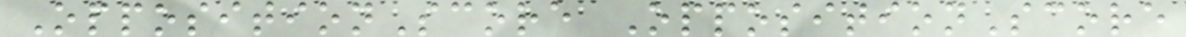OppositionScore OppositionScore
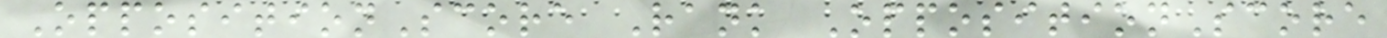OppositionScore Rank OppositionScore
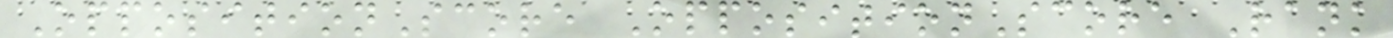OppositionScore OppositionScore Rank
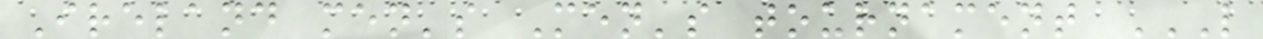Ireland men's Men's tournament L
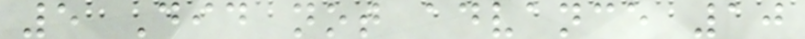5 Did not advance 10
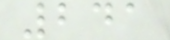241
